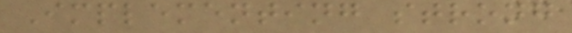Implementing strong
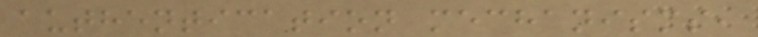authentication mechanisms,
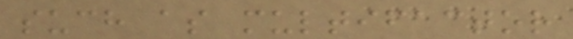such as multifactor
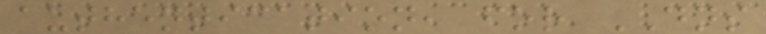authentication, for DNS
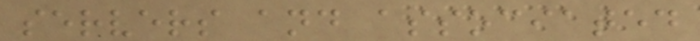servers and associated
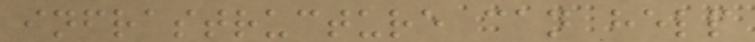infrastructure can help
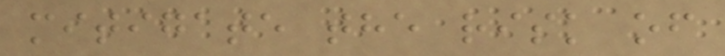mitigate the risk of
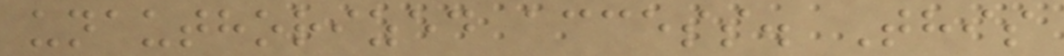unauthorized access. This
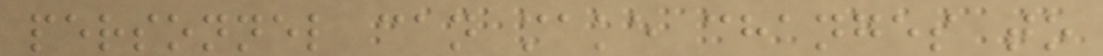personnel can make changes to
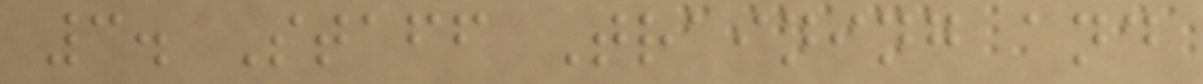3. Staff Training and
